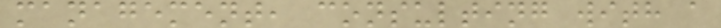management, consulting with a
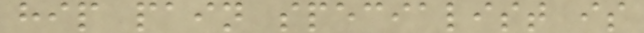hip pain specialist is
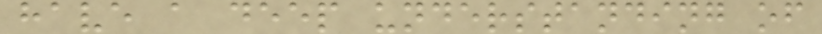have a deep understanding of
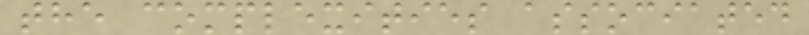the complexities associated
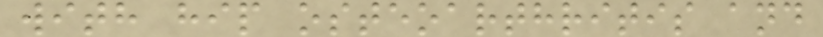with hip osteoarthritis and
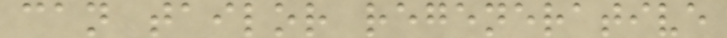can tailor regenerative
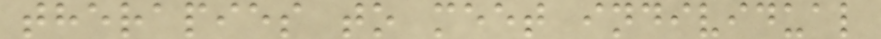therapies to meet individual
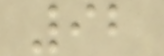92
